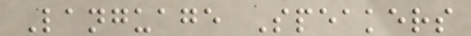Language Speakers
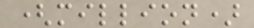(million)
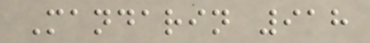Mandarin 918
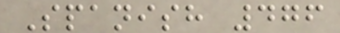Spanish 476
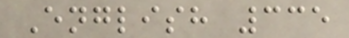English 335
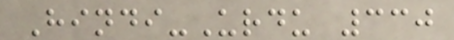Hindi-Urdu 330
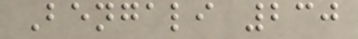Bengali 230
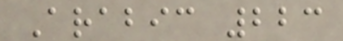Arabic 223
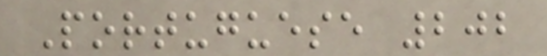Portuguese 202
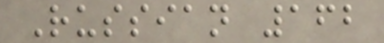Russian 162
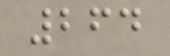264
